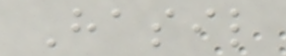Hasil
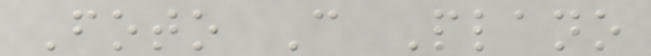Foto C Plano
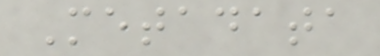Metadata
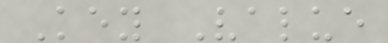Key Value
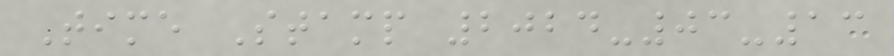Time Stamp 2024-03-13
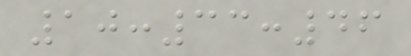10:33:46
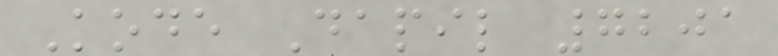Kode Dapil 7201
